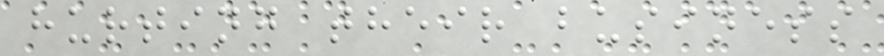hurting their business
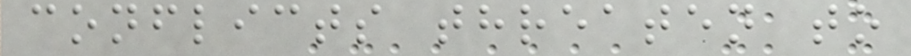conflicts threaten to
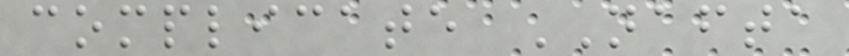complicate NAFTA
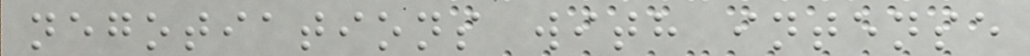negotiations with intense
